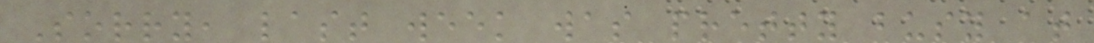Sorry, last week was pretty busy at
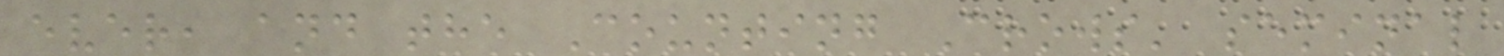ever, and the Counting Crows' seminal
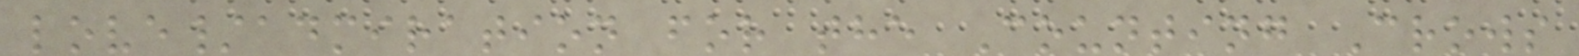love/admiration for the Counting Crows
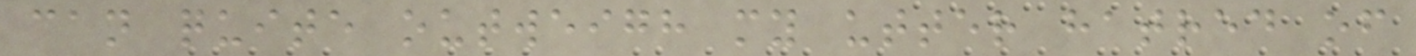can quite outweigh my utter hatred of
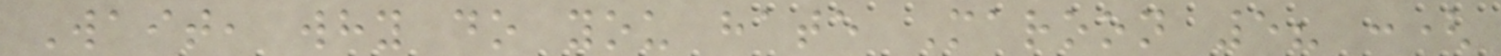Wait, why do you hate Maroon 5? :(
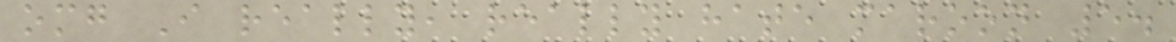omg I really, really hate maroon 5.
